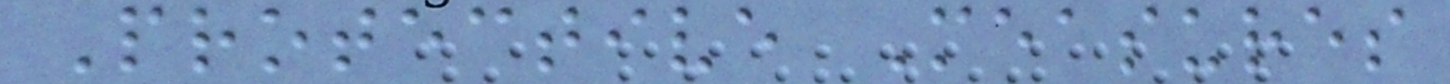Protective Measures
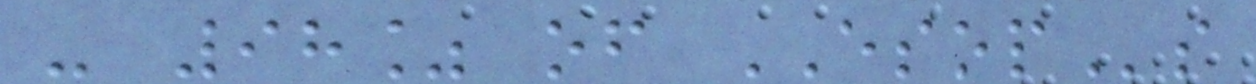- 98% of ESOPs
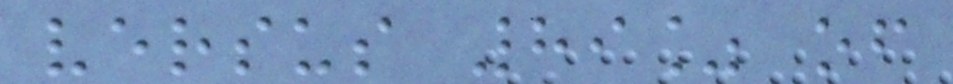versus 89% of
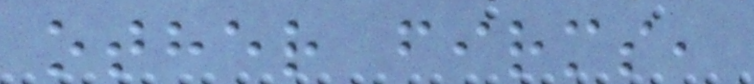other firms,
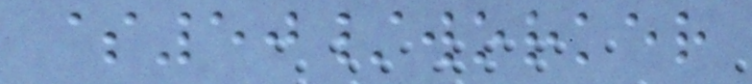$50/worker
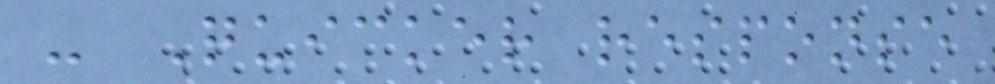- Quicker response
